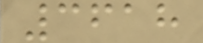3618
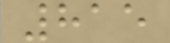815
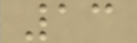13
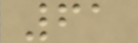61
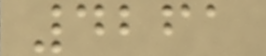4261
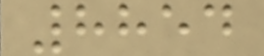8854
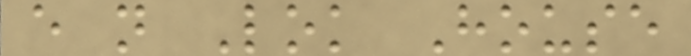e n Lok House
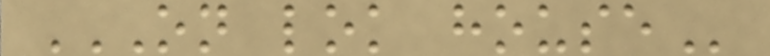ON LOK HOUSE
